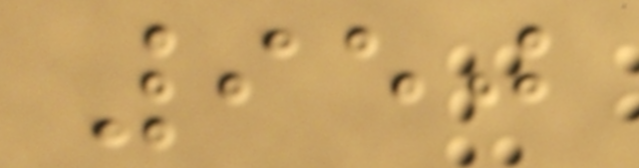950
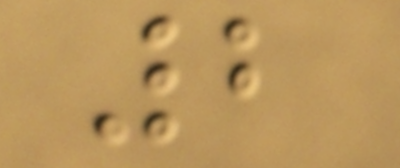2
